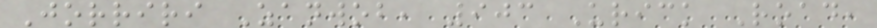Jorriri Zanwob, 903 Urick Road,
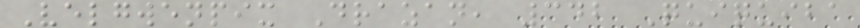Velgwenpix Drazan, 342 Quiquiba
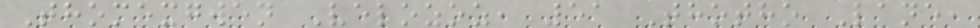Thomexgwen Velozoz, 51 Thotho Lane,
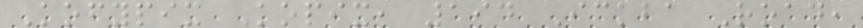Kofypix Kopix, 194 Ickba Road,
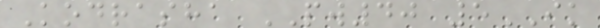Kodrasha PW40 5IK
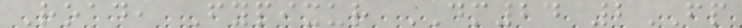Road, Fypixur DM24 2FP
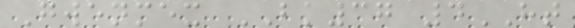Gwenmex BK37 4HT
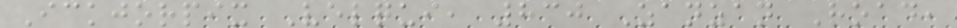Ickjorpix Velqui, 830 Zanzan Road,
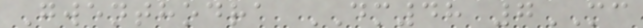Gwenthodra DM48 7MC
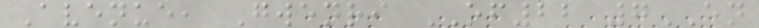Avenue, Gwenri OF22 7EN
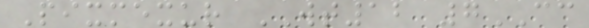Pixmexur WT12 7CC
